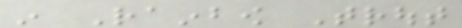in Rainbow Trout
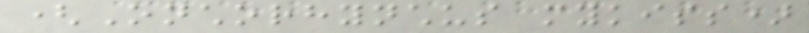(Onchorhynchus mykiss)
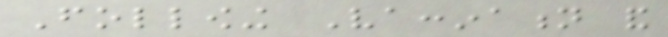Following Vaccination and
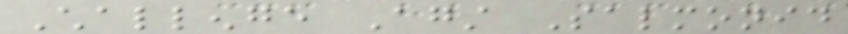Challenge Against Salmonid
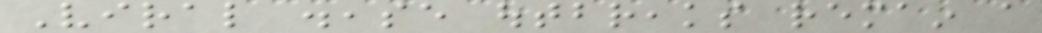Viral disease outbreaks remain a
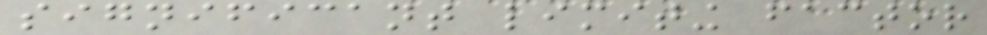significant limiting factor
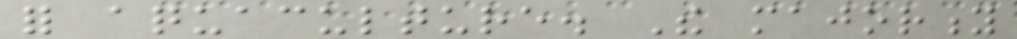for aquaculture. The majority
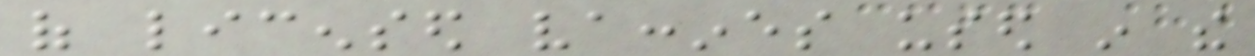of licensed vaccines used in the
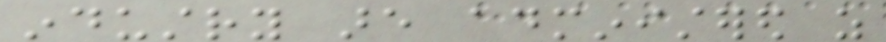industry are administered as
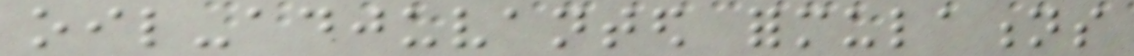oil-adjuvanted formulations
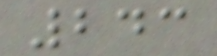243
